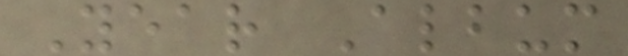Year Album
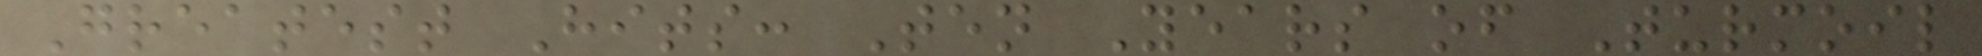Greatest Hits: Ten Years of Turmoil
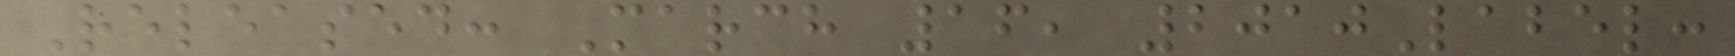Released: March 16, 2010Label:
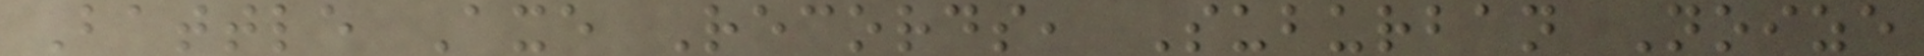Battle Axe Records, Suburban Noize
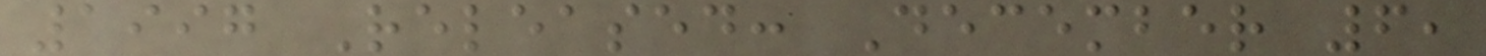1997 Released: December 6,
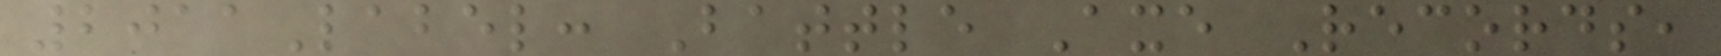2011Label: Battle Axe Records,
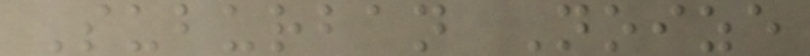Suburban Noize
